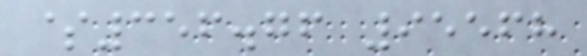$356.76 95568
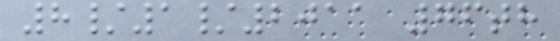8/1/2011 76th
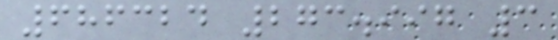686324 273.997 3
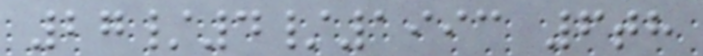27/4/1993 6th
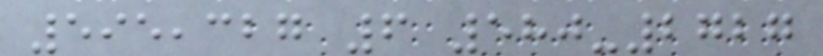595,327 6 580-2727
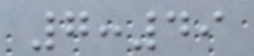7:49
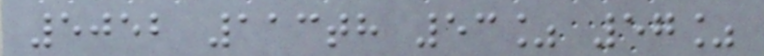5052 113th 53% 57%
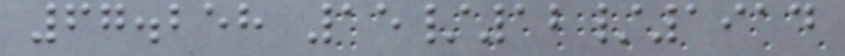67.258 15/12/1914
